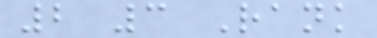2 3 Rank
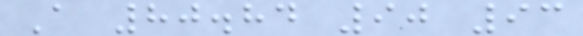A 80.84 90 93
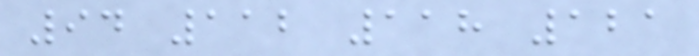94 112 118 121
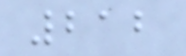212
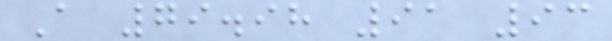A 79.98 91 93
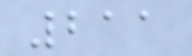211
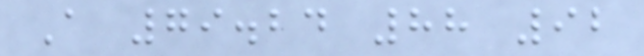A 79.24 88 92
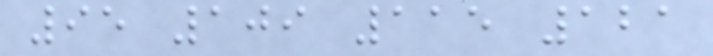95 109 115 121
